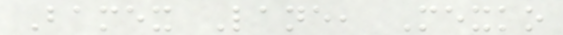Bamex Lane, Mexko
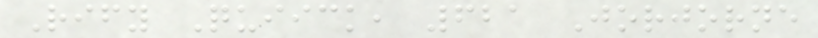Rify Quiick, 621 Jorjorne
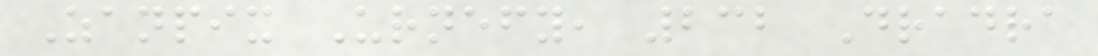Zanpix Urnefy, 232 Dradra
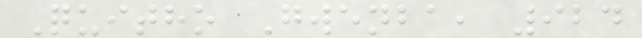Quitho Gwenba, 924
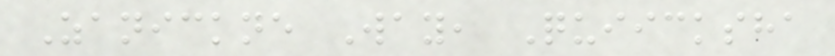Zanickne Way, Quiicksha
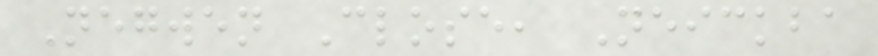Negwen Close, Neickba
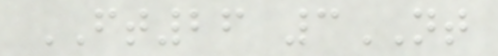FT26 3NT
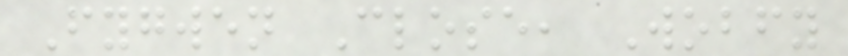Fygwen Close, Wobfy
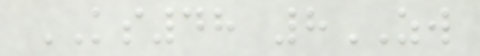KS48 8ZW
